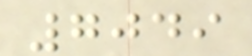7049
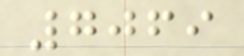7069
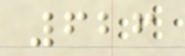626
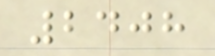2408
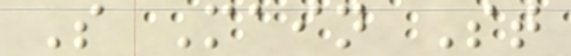S Main St
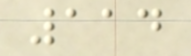114
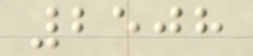2508
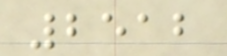2512
